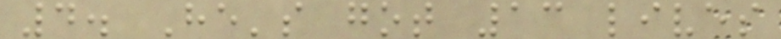4. He's got 13 lives
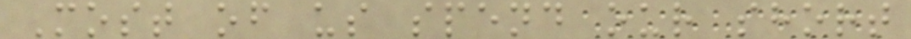Most of us spend our short
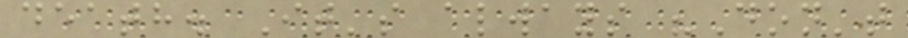death. It's always "Don't
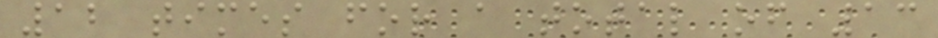12 times for a total of 13
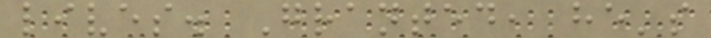lives. Granted, he's
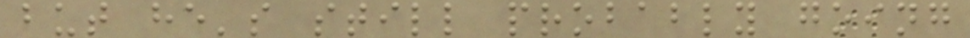but he's still probably going
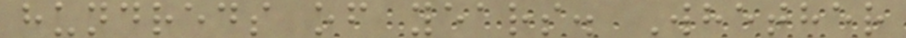hundreds of years. Whether
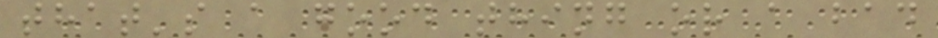that's a good thing or a bad
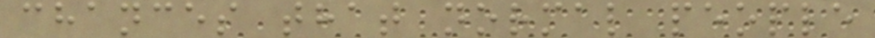chances that normal people
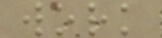work
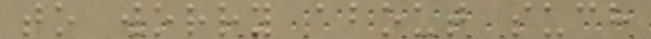to worry about such
